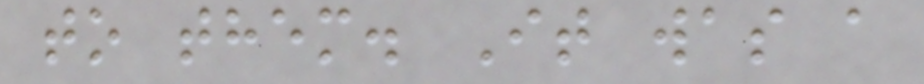to them. It was a
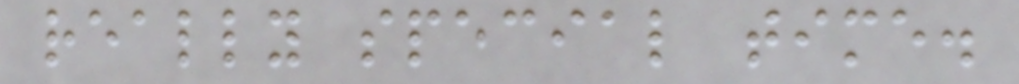really special time.
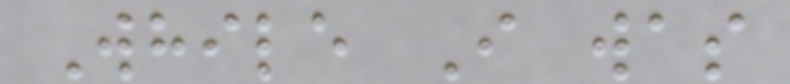While I was
